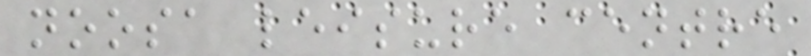noosa leisure centre
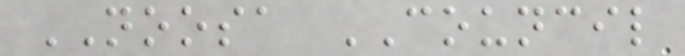NOOSA COUNCIL
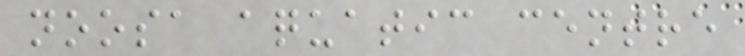noosa aquatic centre
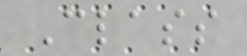Class
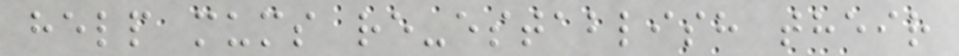help mums re-establish their
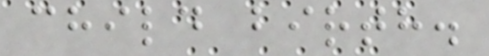child birth.
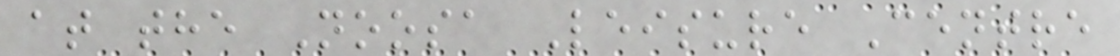at the Noosa Leisure Centre
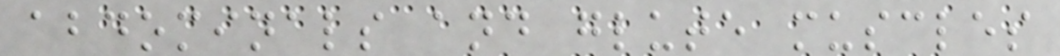abdominals and glute muscles
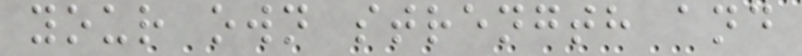your own strength and
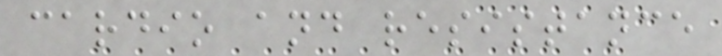cardio and resistance
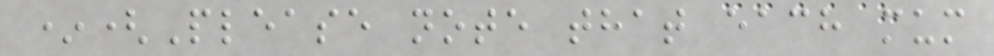*(Please note that each mum
